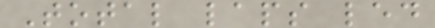Total laps led
